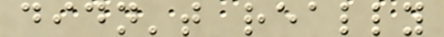didn't really
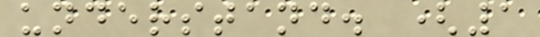understand. (1
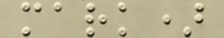mark)
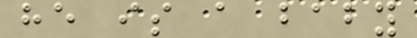he is a baby
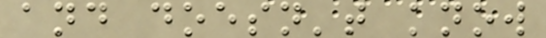and doesn't know
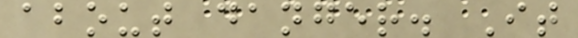about danger. It
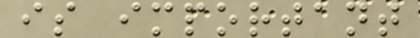is important
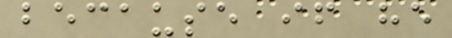because if he
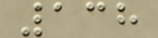138
